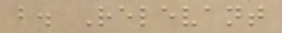b. Relevant
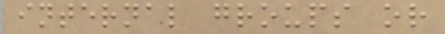internal groups or
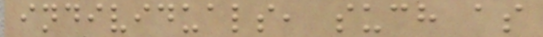individuals, such as
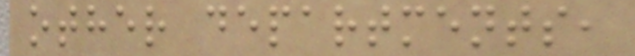other departments,
